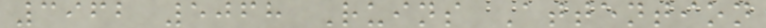3962 5068 Ruins Attention
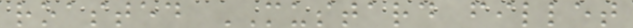roasted MUSTARD fillet
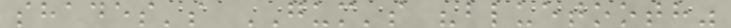shades's GUM's "bluetooth"
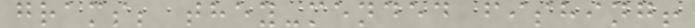grams; they-mended fishing!
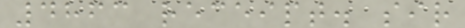4863 receipt. sir
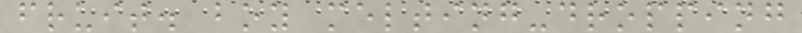fruit. boy melting-dropping
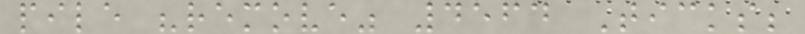pile "remove" 4564 Ticks;
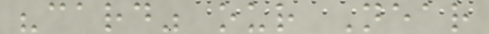"card" our Near
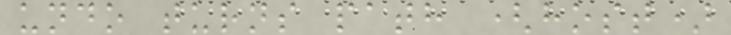undo turns path (host)
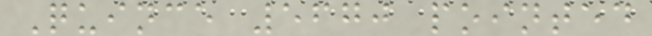Quince 5670 pointed
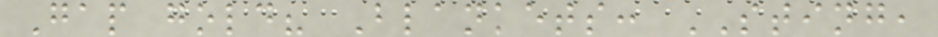Gap gold? Blankets: STING,
